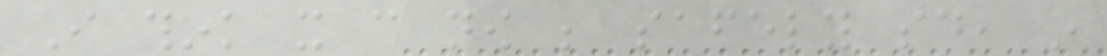I think it can now be safely said, in
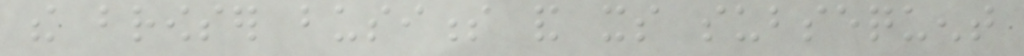the browser business and its subsequent
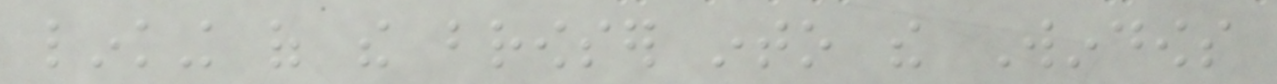linking of the browser into the Windows
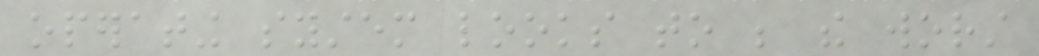operating system looks to be the worst
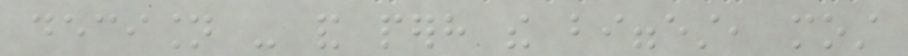decision - and perhaps the biggest, most
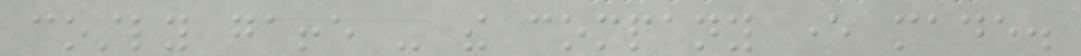costly gaffe - the company ever made.
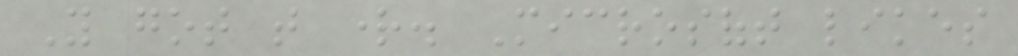You got that right. Microsoft likes
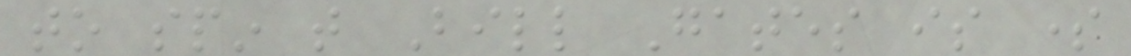to spin that Bill Gates is some
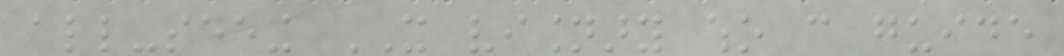all-seeing IT visionary who can guide
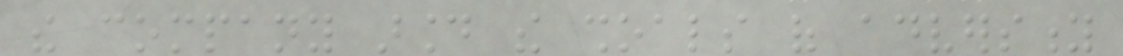the company around the shoals of adversity
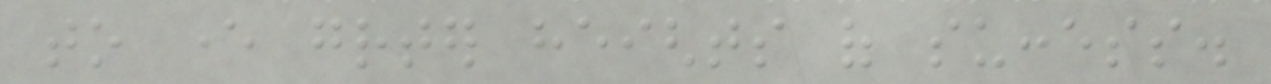to ever greater heights of success.
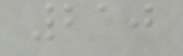210
